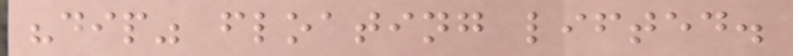"dip" floating lifted.
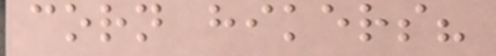corn hikers?
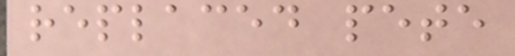replaced pete
